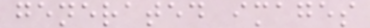generated images
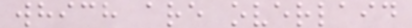which are overlaid
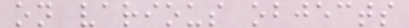on various objects
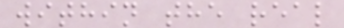within the real
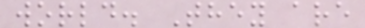world. They are
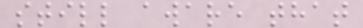still aware that
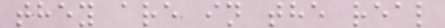they are in the real
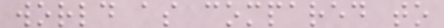world as compared to
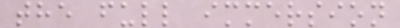the full immersion
